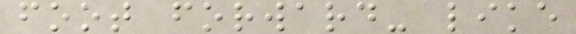foot forward- like
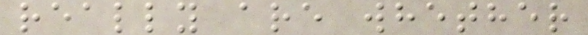really are whether
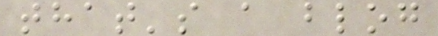that's a blog
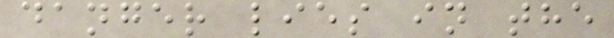danger lies in the
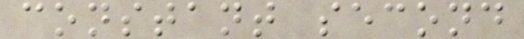constant second
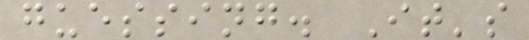guessing. It's
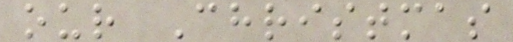our Christmas
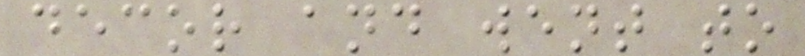decor and went to
